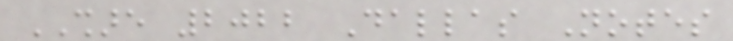SHARE 2022 Dallas Notes
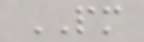PM
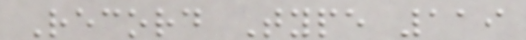Record Type 119
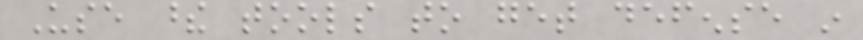Use these tools to get defense in
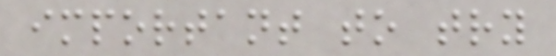important to try
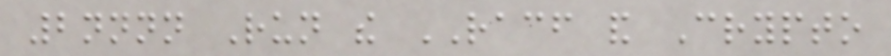2nnnn Run the RACF and Crypto
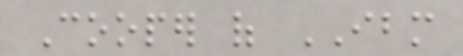Cooper of IBM
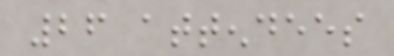26 attendees
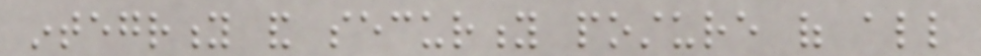integrity and security posture of all
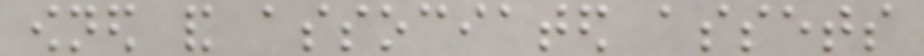owned and associated assets
